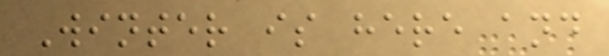Winter is here and
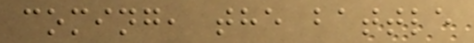coming, the battle
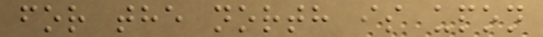for the north is upon
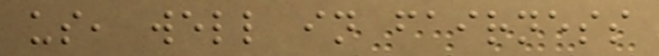us, well in fairness
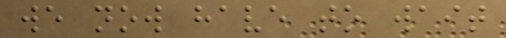we now have to wait
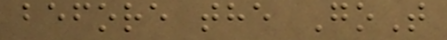before the GoT
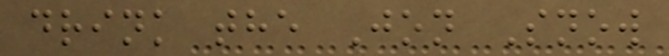drink the Jon Snow
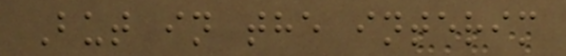But in the interim
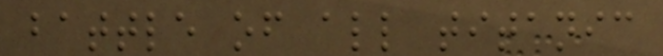battle of all titanic
